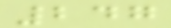247
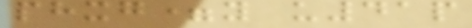phxg=y u41p
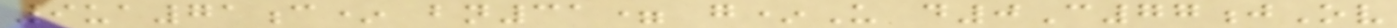9ua71c* bn31= g*U d0C77jOv
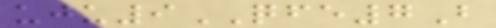uju9QFE7B
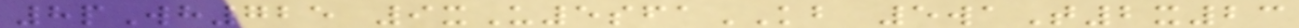8pWh725 9xU5sfaKB 5waT2x23
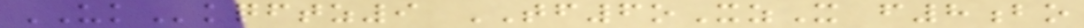UKkqftz9 TF6oXzX f8bo
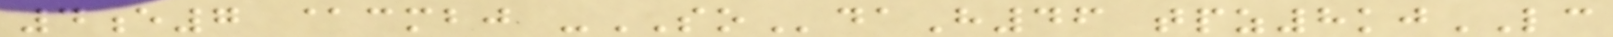4e7 @cmbj -SOdaH46 tpz8kjLC
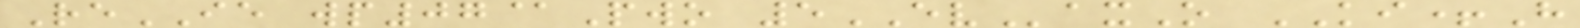ReIE wp07@Pwo 5EVaxO KI+H
